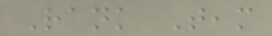Rank Team
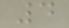4
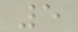5
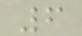6
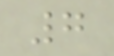7
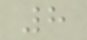8
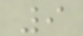9
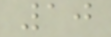10
